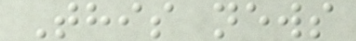This news
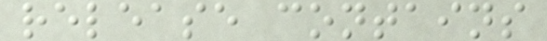release contains
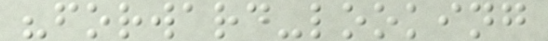"forward-looking
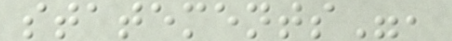statements",
